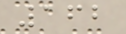162
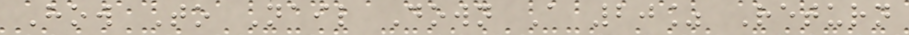How To Nail Down A 20% Return
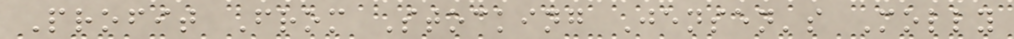Profit From Stocking Jensen's Molly
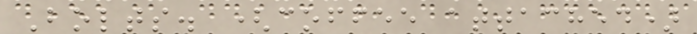Bolts. (coffee attached)
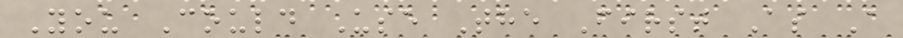You Could Use The First As A
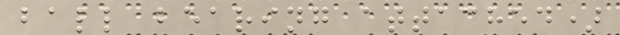ball bearing attached)
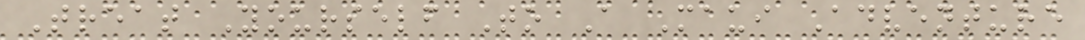Treat Yourself To A Maui Adventure
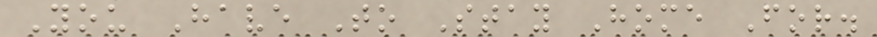You Have To Stay Home For.
